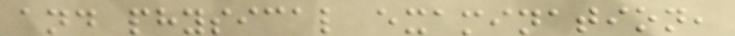and physical examination,
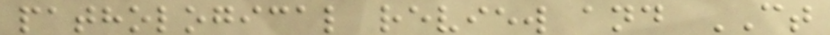pathological review and CT
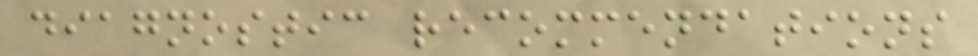diagnostic recommendations
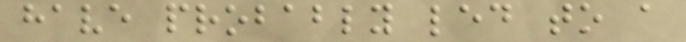have probably led to a
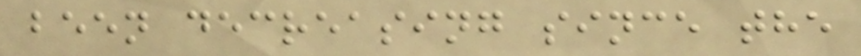been decreasing since the
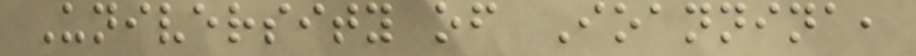University of Ioannina,
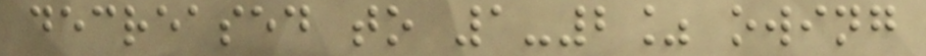decreased to 1-2% owing
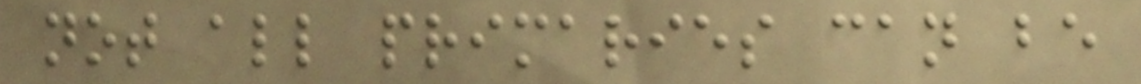not all primaries can be
